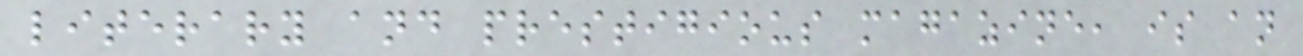literary and prestigious magazine, is an
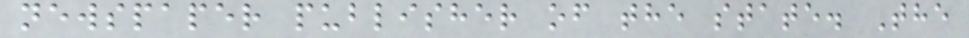newspaper publisher of the state. The
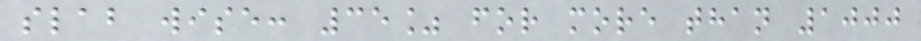slab wise: 35% for more than 1000
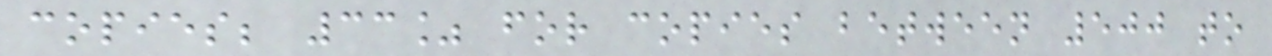copies; 33% for copies between 500 to
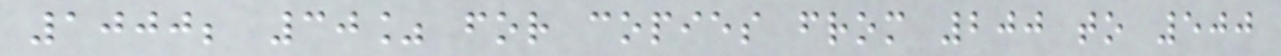1000; 30% for copies from 200 to 500
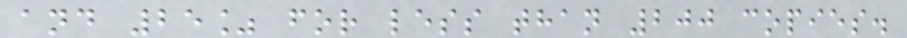and 25% for less than 200 copies.
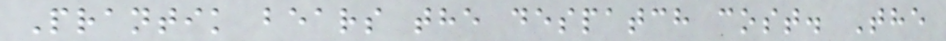Prantik bears the despatch cost. The
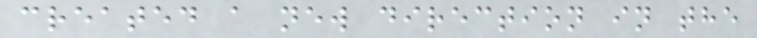created a new direction in the
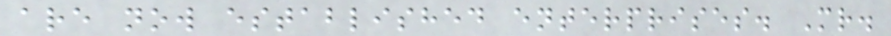are now established enterprises. Mr.
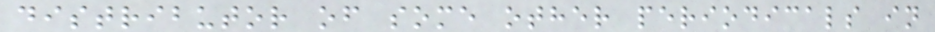distributor of some other periodicals in
